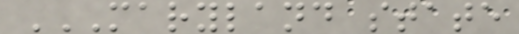MARYLAND STATE
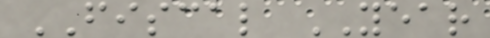FISCAL YEAR
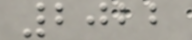2022
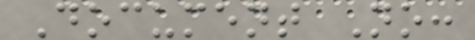Document No:
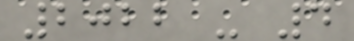2022 - 4
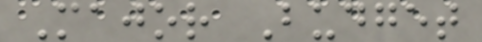Major Budget
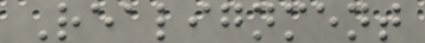Realignment
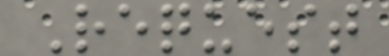Request
